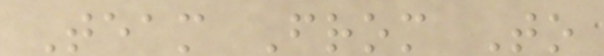Team From To
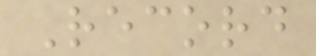Record
